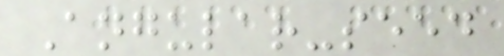Angular-seed
